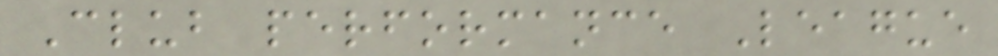Club performance League
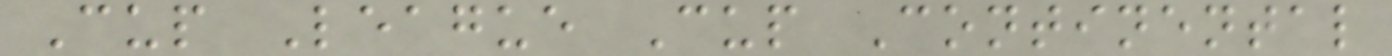Cup League Cup Continental
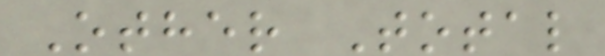Other Total
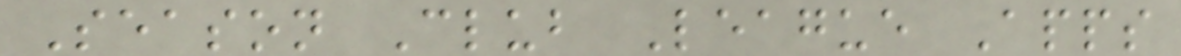Season Club League Apps
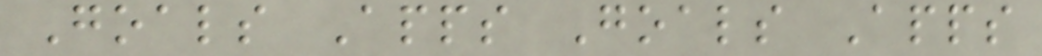Goals Apps Goals Apps
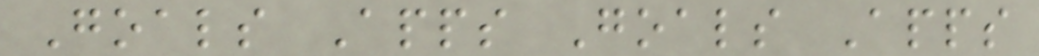Goals Apps Goals Apps
